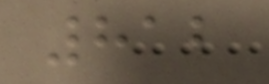812
